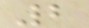2
